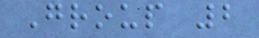Group 2
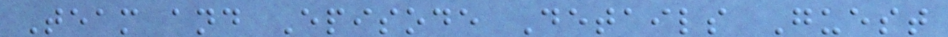Team and Episode Details Guest
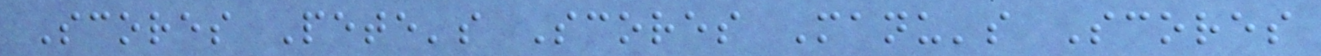Scores Pete's Scores Manu's Scores
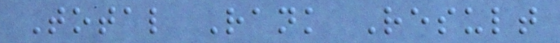Total Rank Result
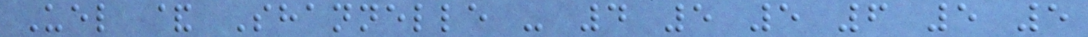Uel & Shannelle - 4 5 5 6 5 5
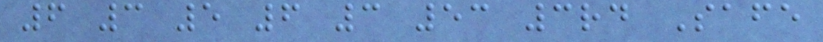6 3 5 6 3 53 3rd Safe
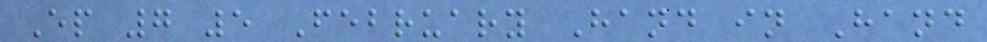Ep 7 5 February Hand in Hand
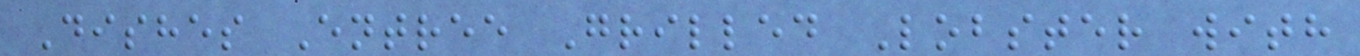Dishes Entree Grilled Lobster with
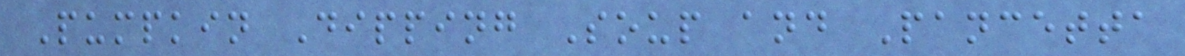Pumpkin Dipping Soup and Pancetta
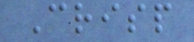Crisp
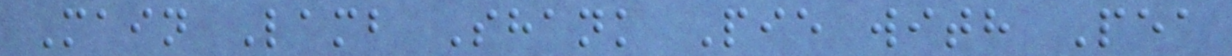Main Lamb Shank Pie with Pea
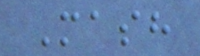Mash
